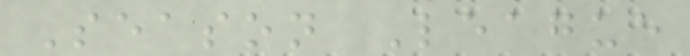Season League
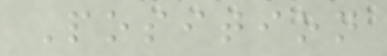Position
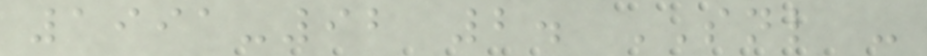1991-92 2. SNL -
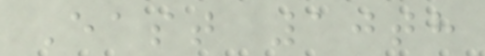East 10th
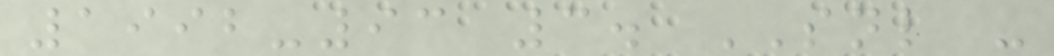1992-93 3. SNL -
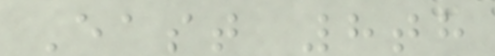East 8th
